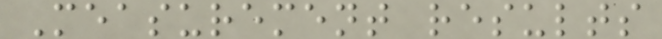Measurement results
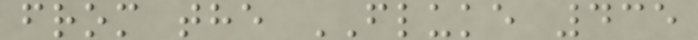from the FLUKE 435
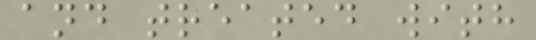and treated with
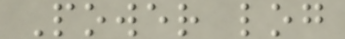Power log
